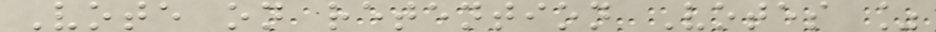Vote on retention Votes %
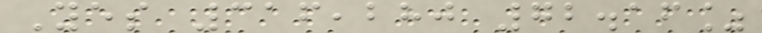Yes 316,280 72.16%
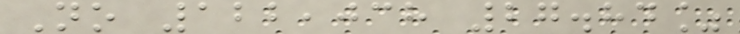No 122,038 27.84%
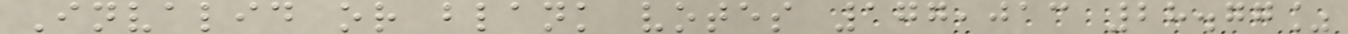Invalid or blank votes 177,013 28.77%
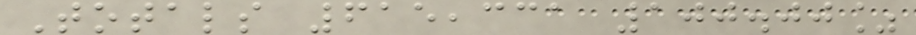Totals 615,331 100.00%
